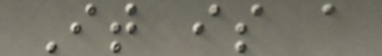It is a
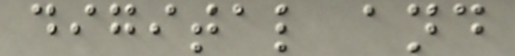digital and
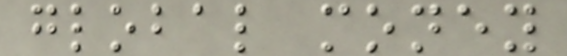global money
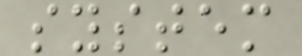system
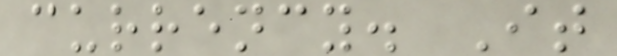currency. It
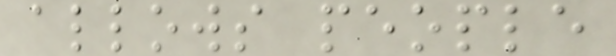allows people
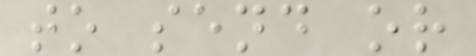to send or
